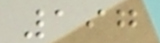197
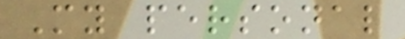My personal
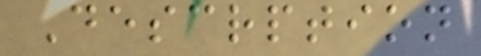Descrption
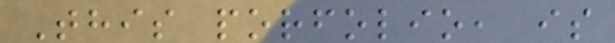This porfolio, is
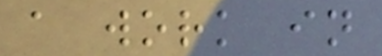a work in
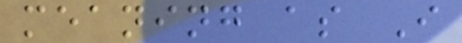meaning as I
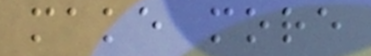make more
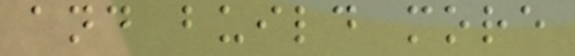and build more
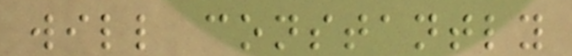will constantly
